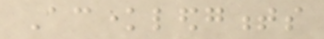Acknowledgments
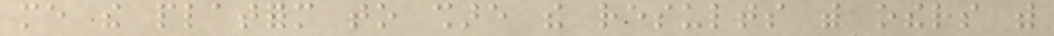me the platform to share the results with others with
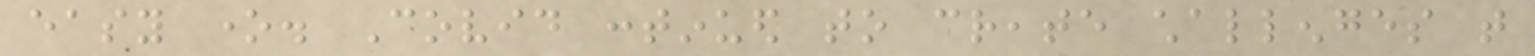easy one. Covid continued to create challenges that
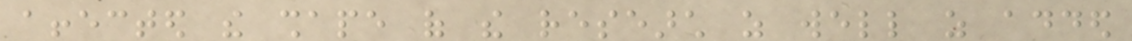affected the shape of the research as well as added
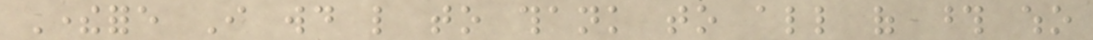Therefore I would like to thank to all of those who
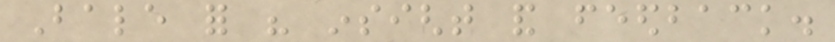Bale for his insight and feedback.
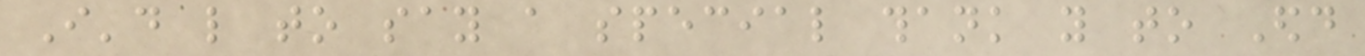I'd like to say a special thank you to Edd
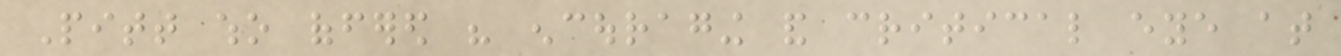Pitt who offered his encouraging and critical eye at
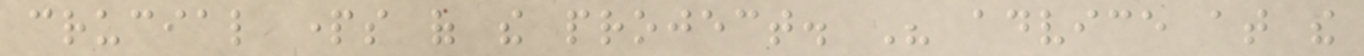crucial parts of the project. His advice at the
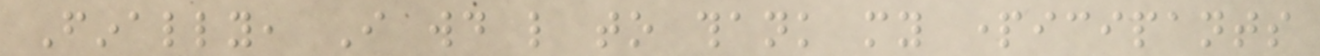Finally, I would like to thank my participants
